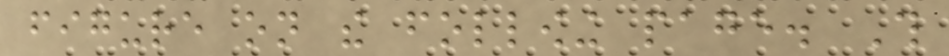figure on the following page. This
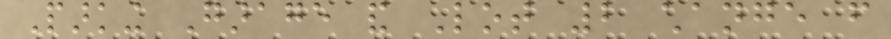Parking Garage and Lot 2 change from
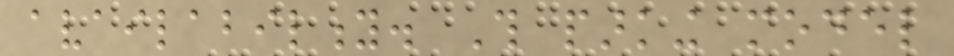availability. This parking model
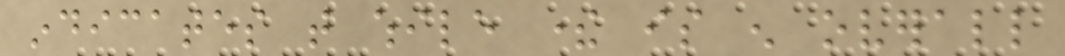indicates that while there is enough overall
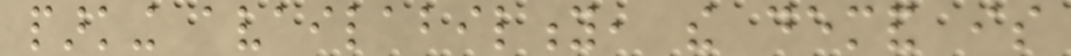parking availability, the demand is
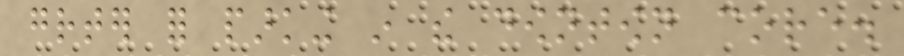greater for parking in the downtown core.
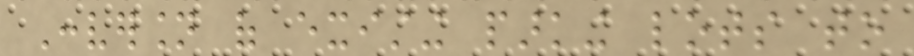Conversion of existing parking lots to
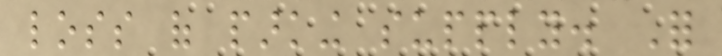loss of parking supply. For
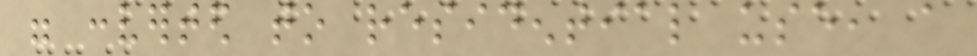were converted to residential use, a
